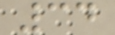34
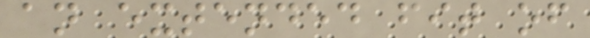an extended fit of
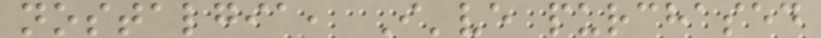nostalgia, I've purchased
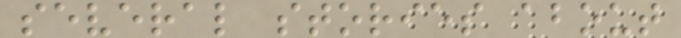several stories about
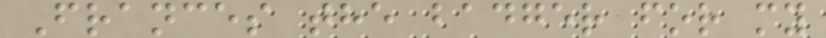Frances the badger for my
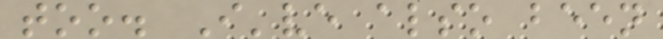too. I've also been
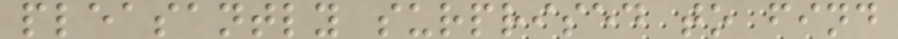pleasantly surprised to find
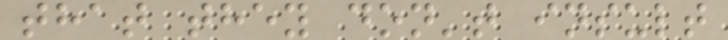that they don't insult
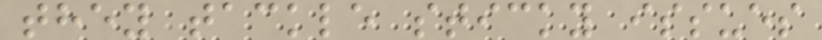they tackle sticky issues
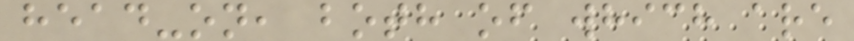head-on, both of which are
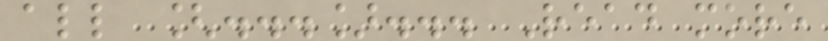all [...]... Read more
